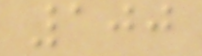100
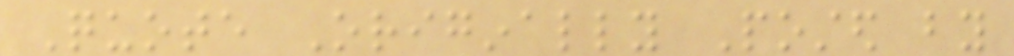Quote Originally Posted by
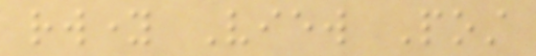rwyoung View Post
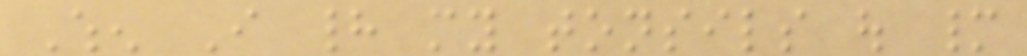When I had my tonsils out many
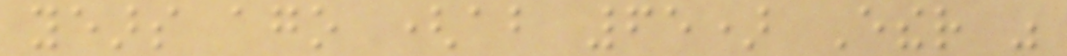years ago (about 65) Ether was
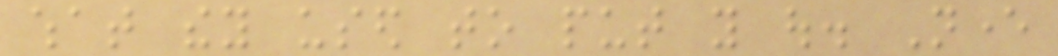what they used to put you out. Never
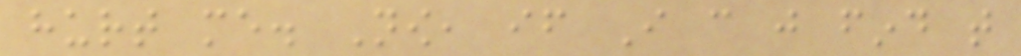hurt me. Now, if I can just find that
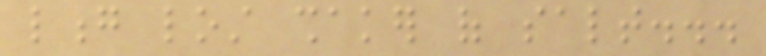long lost shaker of salt...
